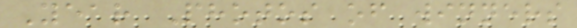Year Photos of winners
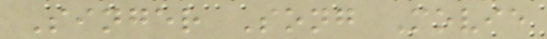Singer Song Movie
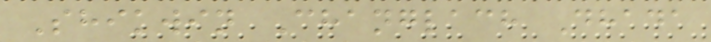Shikwin Changlach Dhada
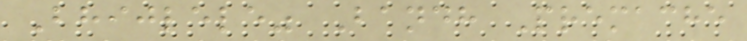Bhijlele" Bandh Premache
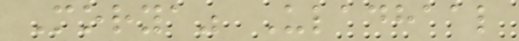Morya" Uladhaal
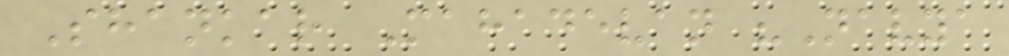Shankar Mahadevan "Navya
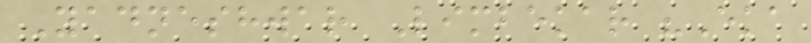Yadneshwar Limbekar "Eka
